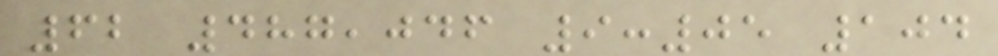62 487,046 9:05 104
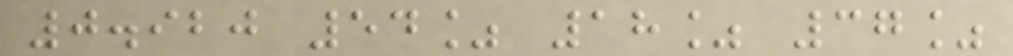0.920 54% 18% 37%
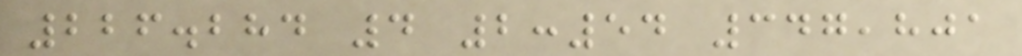226.284 4 2:54 347,801
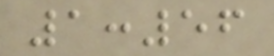1:56
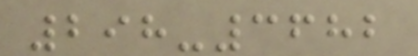298-3682
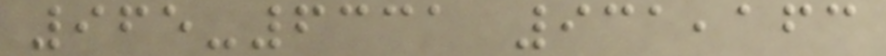965-6331 931,163
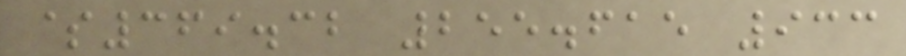$369.32 255.615 933
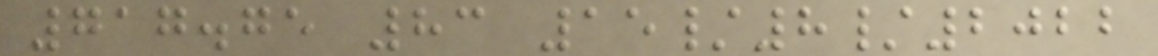717.75 83 15/8/2022
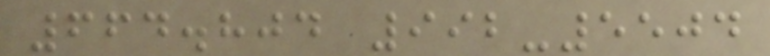664.804 992-5504
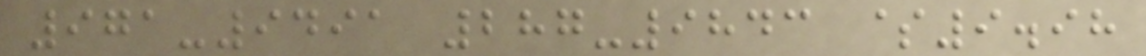971-9491 287-9843 $9.98
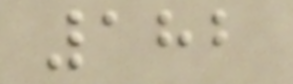182
